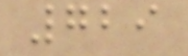729
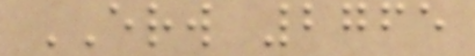ERW 2765
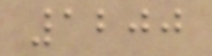1200
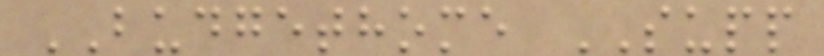BUDGETHOME SUPP
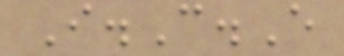I.C.E
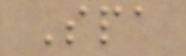Spa
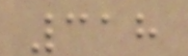318
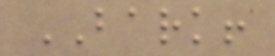BARK!
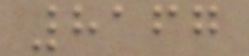8167
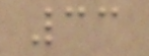33
